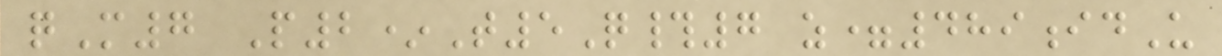qM7 P2*T5Q#7 z=489idU
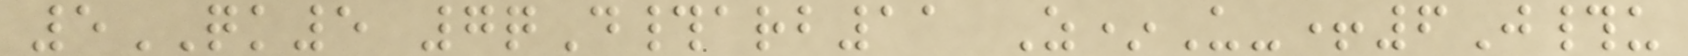5QK5 7qD#arb11 Z*U-+6J#u
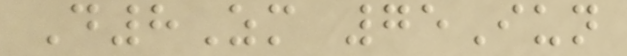D8Zm 75Iun
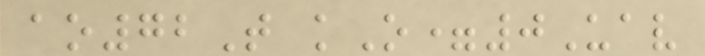ao72T kO=0Uav
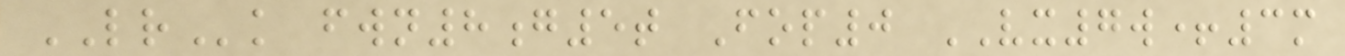LRk fwn8g5t Fop0 VX7w+3m
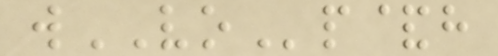wVOp&h
